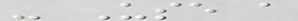- Use a
